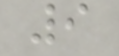9
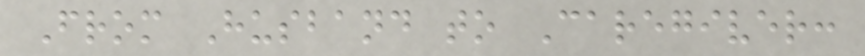From Husband to Caregiver:
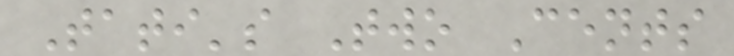Tati's Two Cents
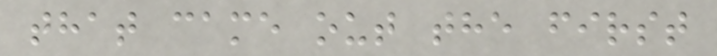that came out the first
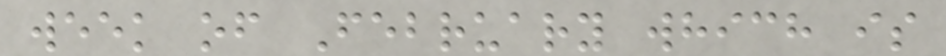week of February which is
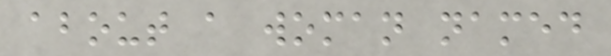about a woman named
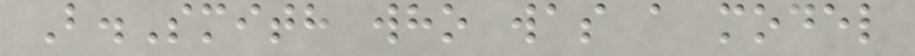B.Smith who was a model
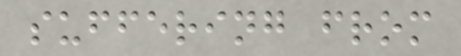suffering from
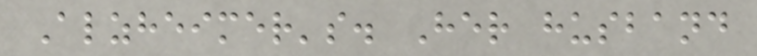Alzheimer's. Her husband
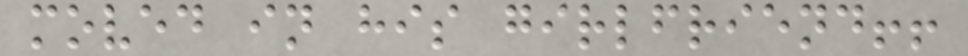moved in his girlfriend!!
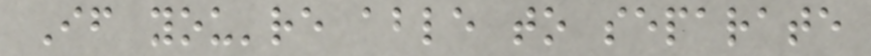If you're able to separate
